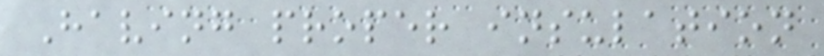Having proper insulation
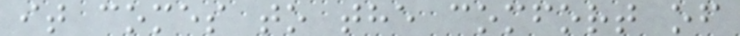it comes to the comfort of
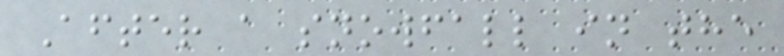After a snowfall in the
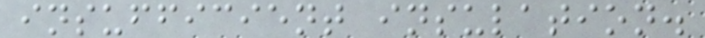insufficient insulation.
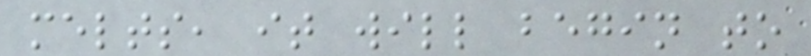melts, it will begin to
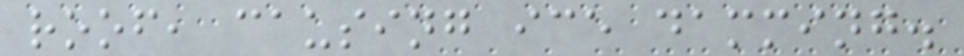roof, causing ice damming.
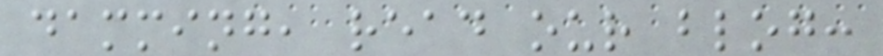damming, read our blog:
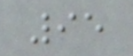95
